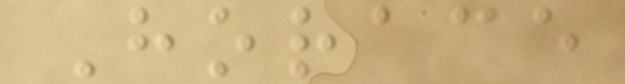Horace
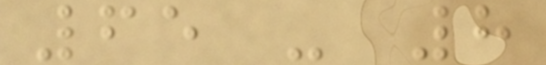65 - 8
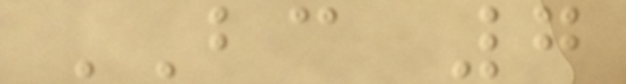BC 7
